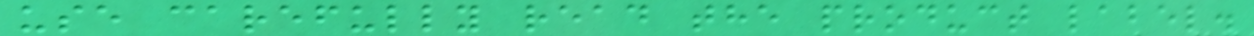use carefully read the product label.
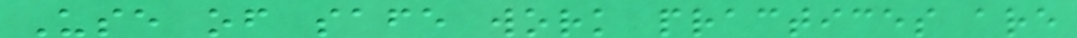Use of safe work practices are
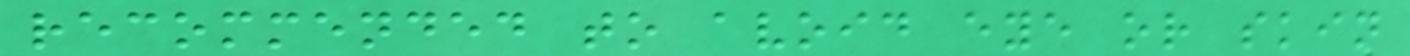recommended to avoid eye or skin
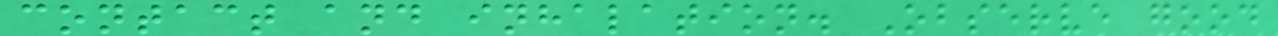contact and inhalation. Observe good
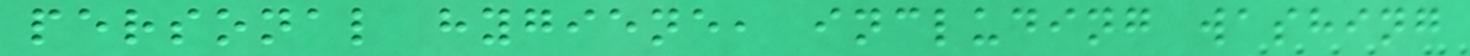personal hygiene, including washing
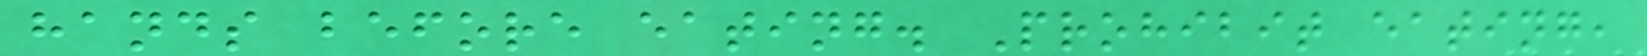hands before eating. Prohibit eating,
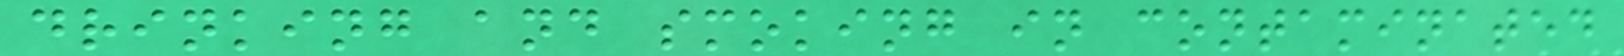drinking and smoking in contaminated
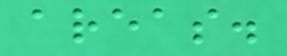areas.
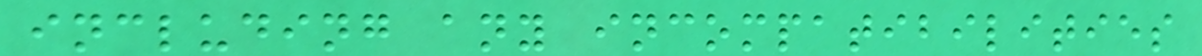including any incompatibilities
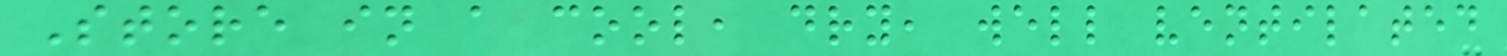Store in a cool, dry, well ventilated
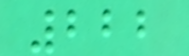222
